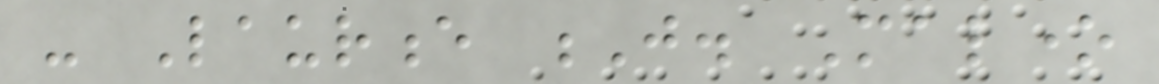- Laurence J. Malone
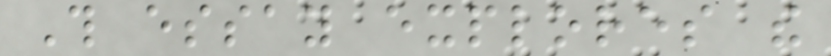This essay explores the
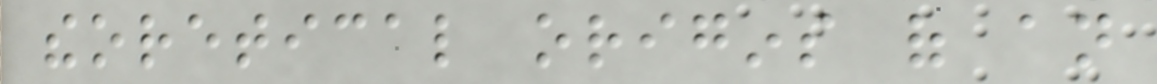theoretical origins of an
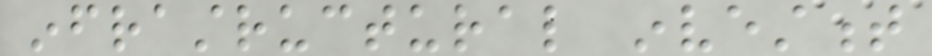infrastructural investment
